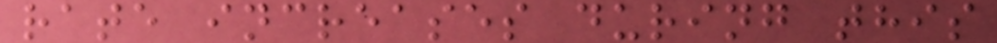rate increases during this
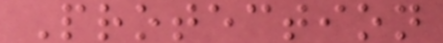Protection
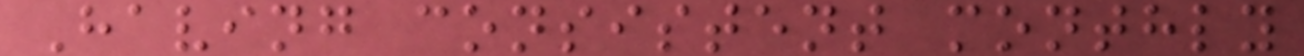Having consistent monthly
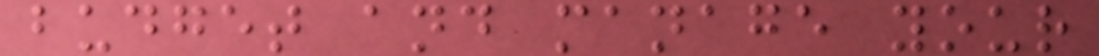budget and manage your
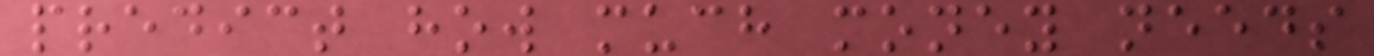predict how much money needs
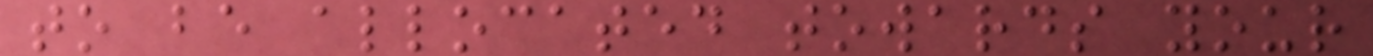to be allocated towards your
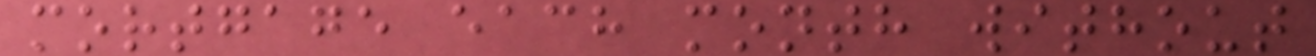mortgage each month without
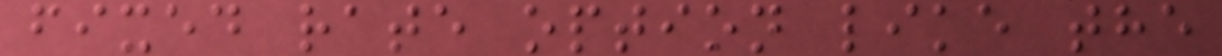fixed rate option like the
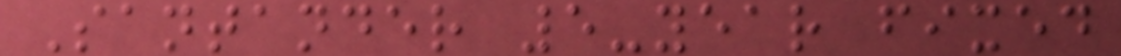Santander 5-year fixed
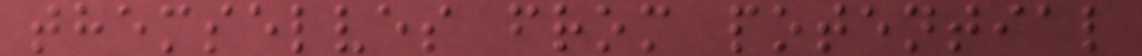themselves from potential
